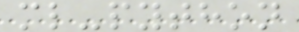ml-python
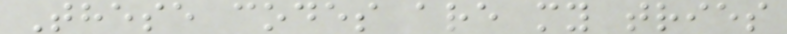These codes are my tries
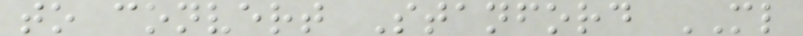to convert Stanford ML
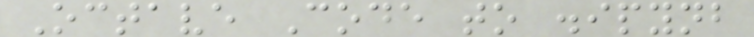Octave Code to .ipynb
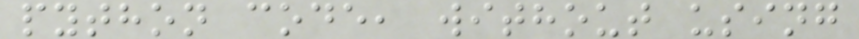python code, without using
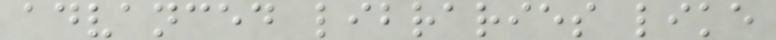advanced libraries like
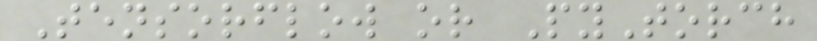Tensorflow or PyTorch
